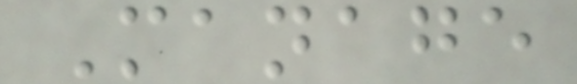Manage
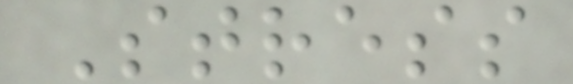Stress
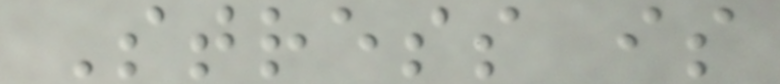Stress is
